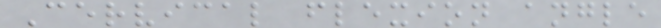Cervical flexion angle
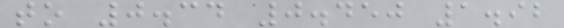to 0.34 0.450 1.92
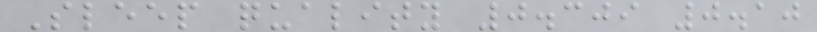Sleep quality 0.309 0.10
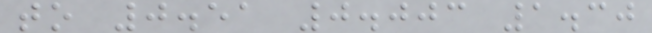to 0.51 0.003 1.30
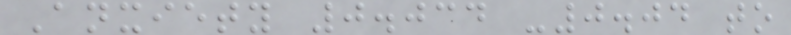Anxiety 0.034 -0.04 to
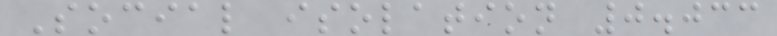Social isolation 0.033
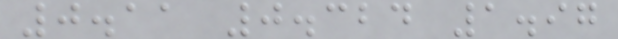0.11 0.324 1.97
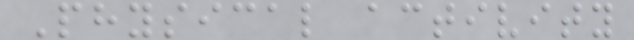Physical activity
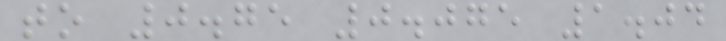to 0.75 0.075 1.04
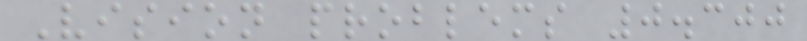Vision problems 0.300
